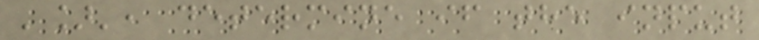']', determine if the input
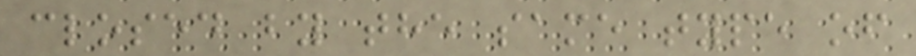closed by the same type of
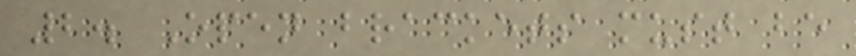2. Open brackets must be
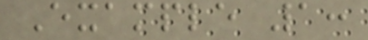Example 1:
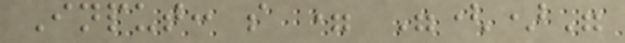Input: s = "()"
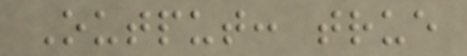Output: true
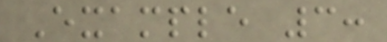Example 3:
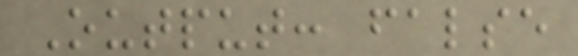Output: false
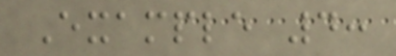Example 4:
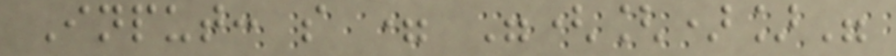Input: s = "([)]"
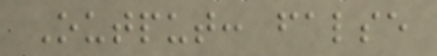Output: false
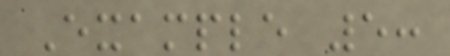Example 5:
